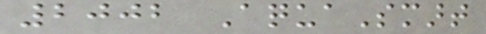2002 AquaSmart
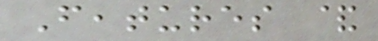Features &
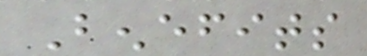Benefits
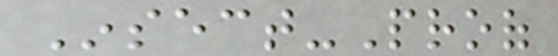Insect-Proof
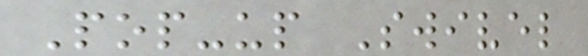Pop-up Swivel
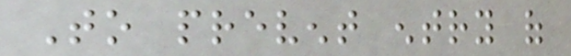To prevent entry of
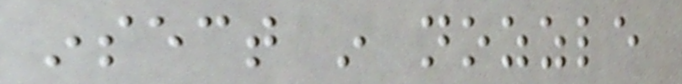insect in nozzle
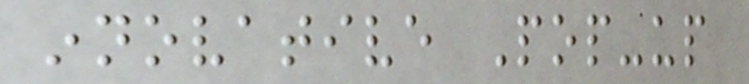innovative Pop-up
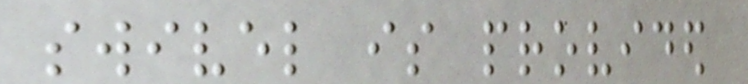swivel is provided
